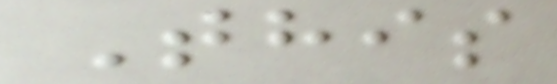This
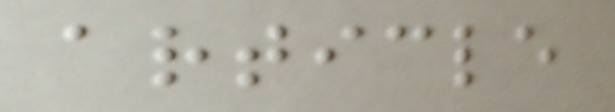article
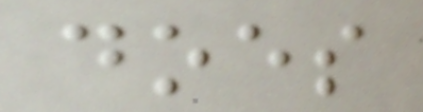does
